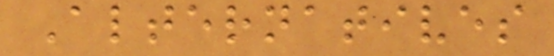Alternatives
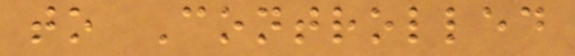to Controlled
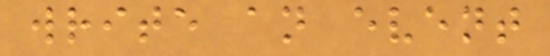write an event
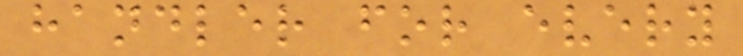handler for every
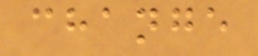change
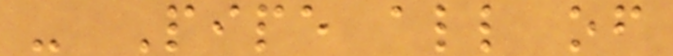- Pipe all of
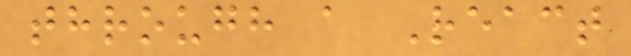through a React
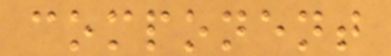component
